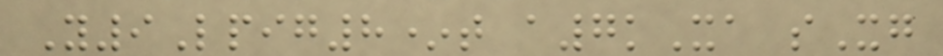Y9Lpig8*t a7kXa sXg
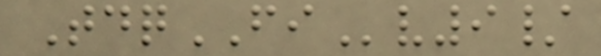TdqFIv9/
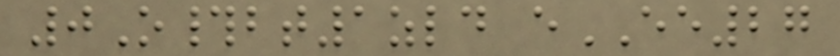0O#bt1zld eEE27
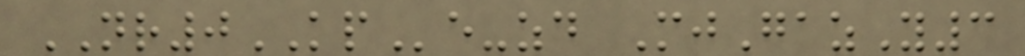NR0KPe-zd MjGazY3
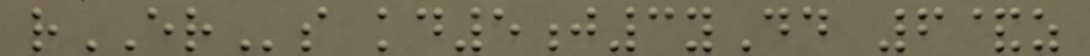rERs kd5j3yDd 6&z
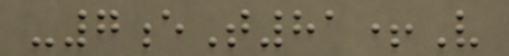-7eT81+V
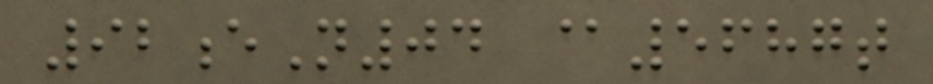92eN04 @5687t
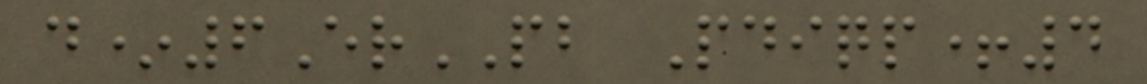d*6ErPB Pdiqp+4
